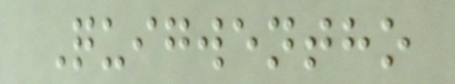Quigwentho
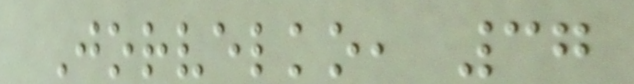Jorvelko, 37
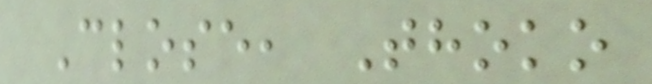Close, Thoko
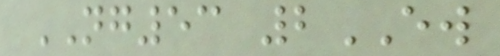NG53 2EW
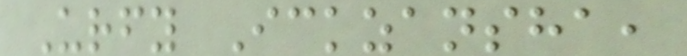Urfy Ickzansha,
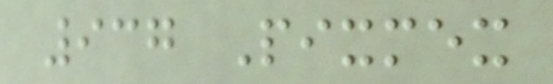937 Pixmex
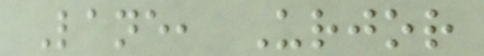Lane, Urjor
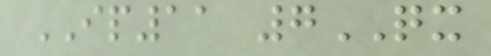IP11 7QX
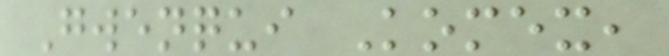Gwenqui Komex,
